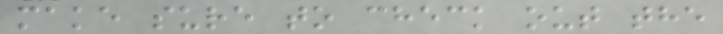make sure to check out the
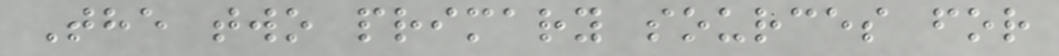The two primary sources for
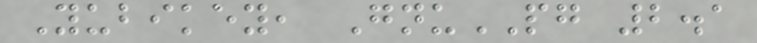Yubikey, GnuPG 2.1
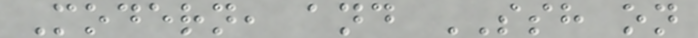Modern, and SSH on
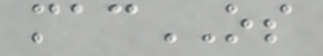macOS
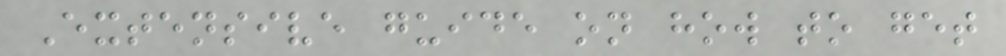Extensive guide on how to get
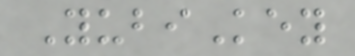YubiKey
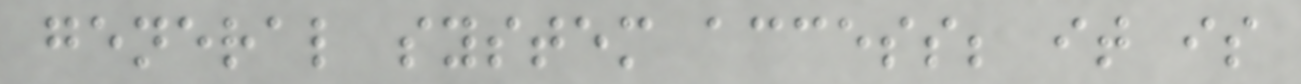general system access; it is
